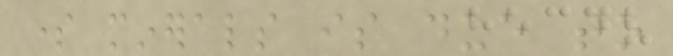some minerals is due to
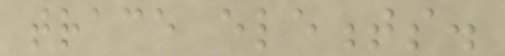trace elements.
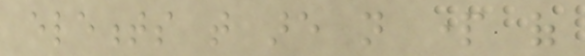elements that are not part of
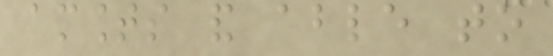amounts and able to
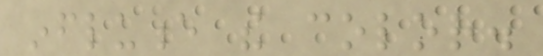influence the color.
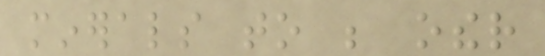minerals to be other
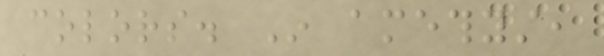colors. In amethyst,
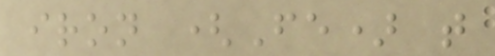iron (Fe) that
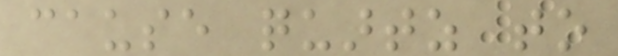cause quartz to
